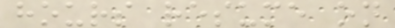hours resume on
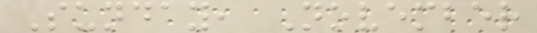Sunday, November
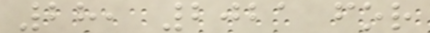28, 2021 for
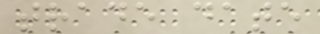trade date
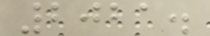2021.
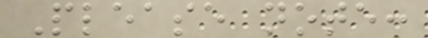Please note:
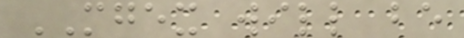MGEX will be
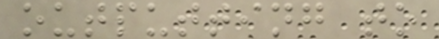outputting to
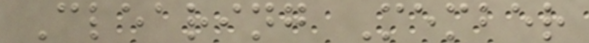Clearing Member
